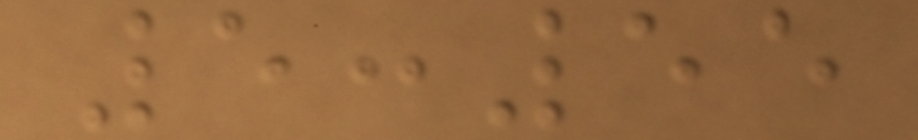5:55
